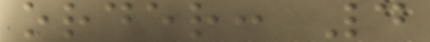order: 4
